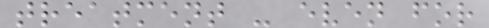treatment - even for
